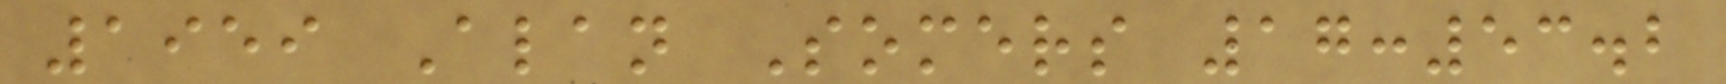1959 Alan Somers 17:53.2
